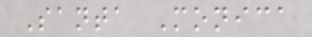Santa Monica
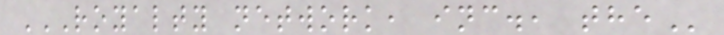ROYALTY NETWORK, INC., THE
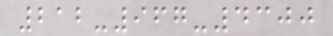212-967-4300
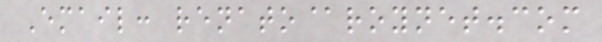Email: renato@roynet.com
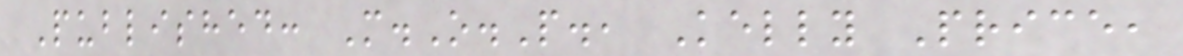Published: M.O.P., Kelly Price,
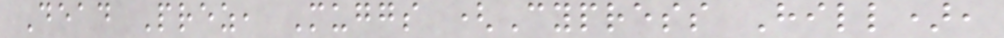Dead Prez, Muggs (Cypress Hill),
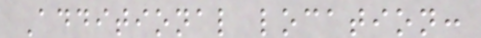Additional location:
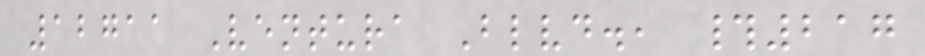12711 Ventura Blvd., #217
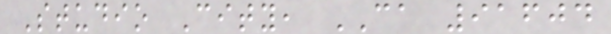Studio City, CA 91604
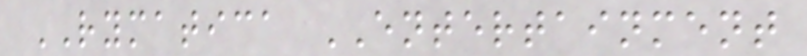RYMATICA ENTERTAINMENT
